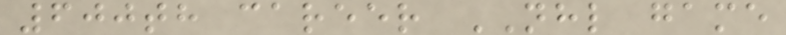600th career NHL game
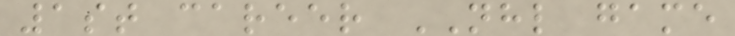1st career NHL game
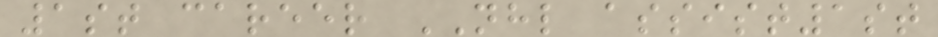1st career NHL assist1st
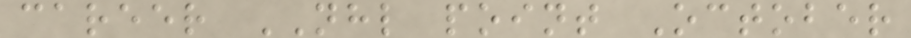career NHL point October
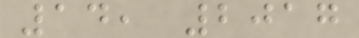14, 2017
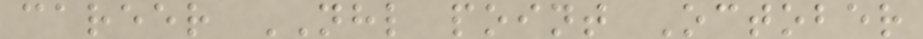career NHL point October
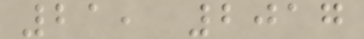21, 2017
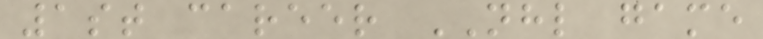1st career NHL game
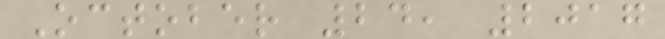October 24, 2017
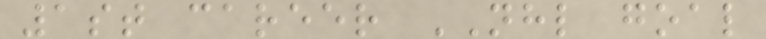1st career NHL goal
